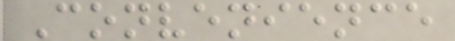Convenience
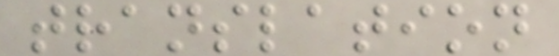translation
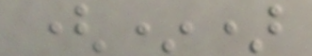(*)
